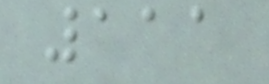111
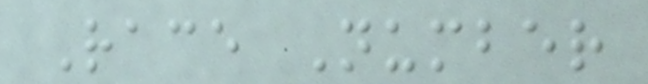Race Number
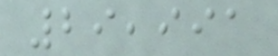29,991
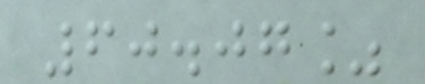60.07%
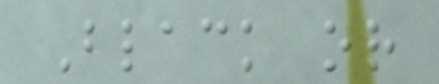Black or
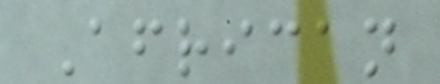African
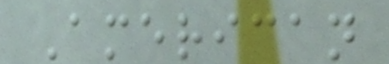American
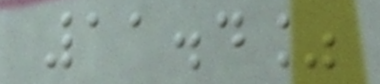11.4%
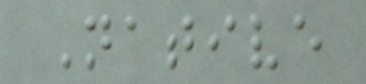Native
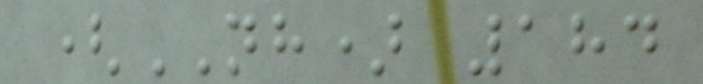(NH) 184
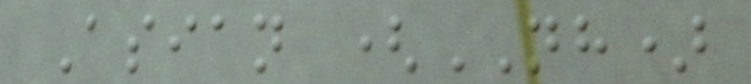Asian (NH)
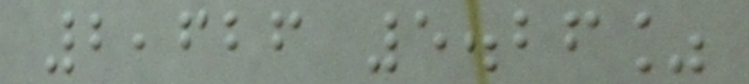2,626 5.26%
